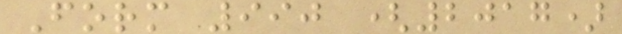Form 990 (2017)
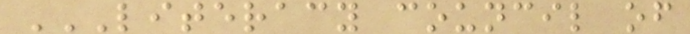LITERACY COUNCIL OF
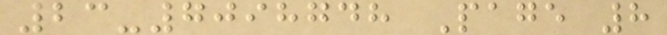23-7098748 Page 8
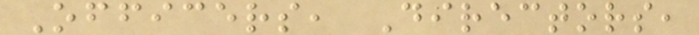Officers, Directors,
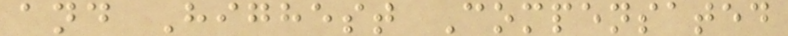and Highest Compensated
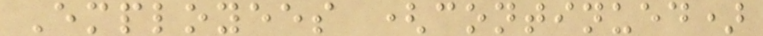Employees (continued)
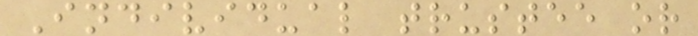Individual trustee or
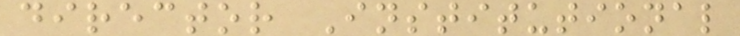director Institutional
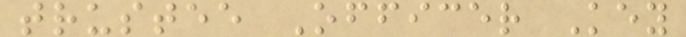trustee Officer Key
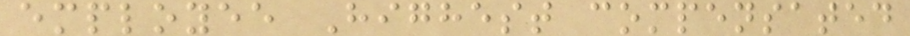employee Highest compensated
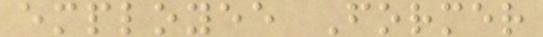employee Former
